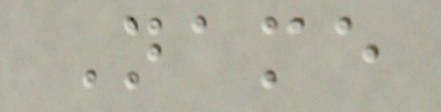Name
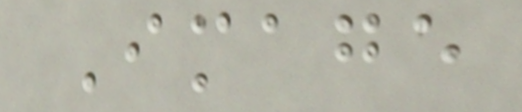Image
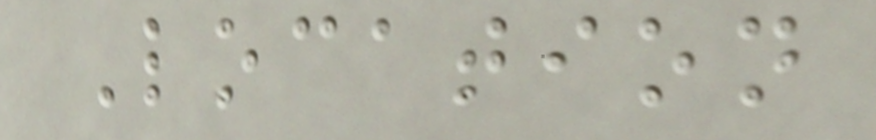Location
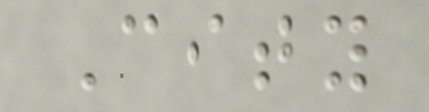City
